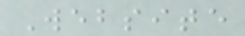Website
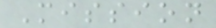Mission
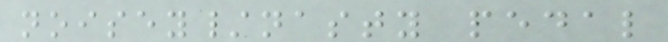noisey/nasty pedal
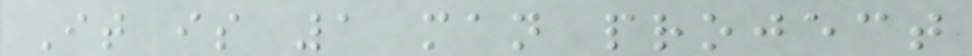It is 1 man project
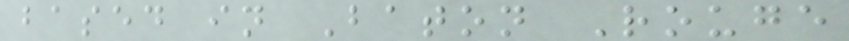based in Baton Rouge
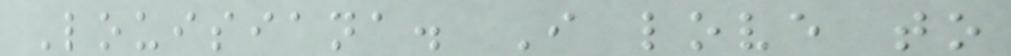Louisiana. I love to
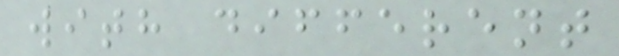with different
